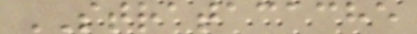STRATACACHE
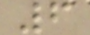6
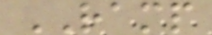RAMP
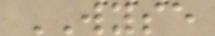WYSE
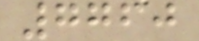7760
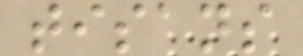tisans
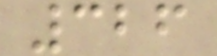326
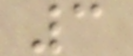3
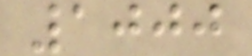1000
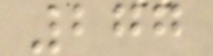277
